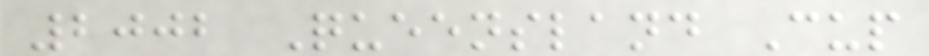2002 Queensland Cup
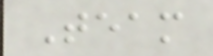Team
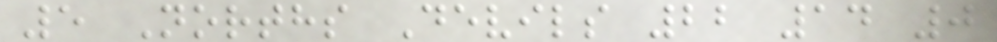5 Norths Devils 22 14 0
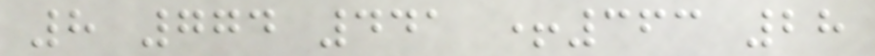8 774 441 +363 28
